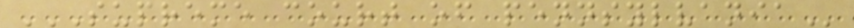SUPREME COURT OF PENNSYLVANIA
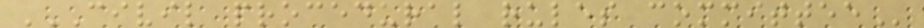CIVIL PROCEDURAL RULES COMMITTEE
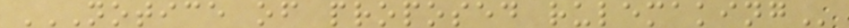NOTICE OF PROPOSED RULEMAKING
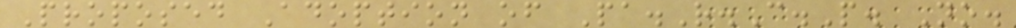Proposed Adoption of Pa.R.C.P. No.
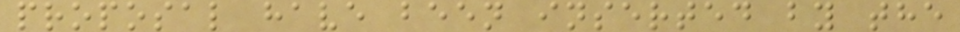proposal have been inserted by the
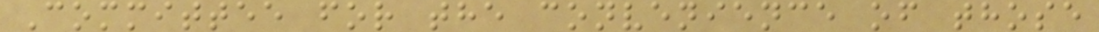Committee for the convenience of those
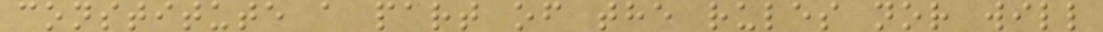constitute a part of the rules nor will
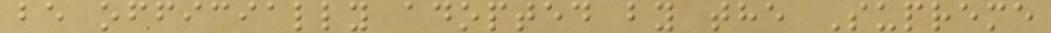be officially adopted by the Supreme
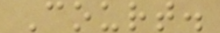Court.
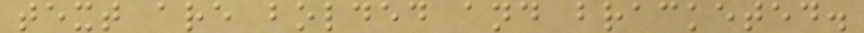text are bolded and bracketed.
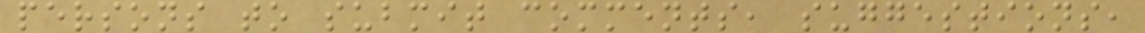persons to submit comments, suggestions,
